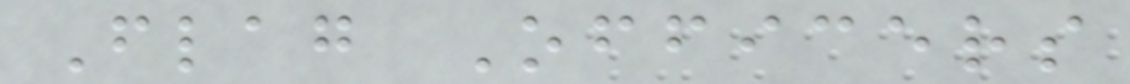Flag Officers
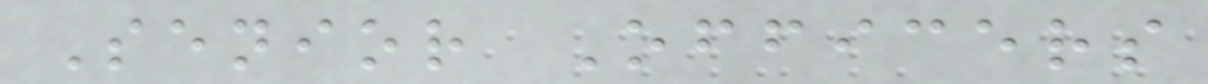Senior Officers
